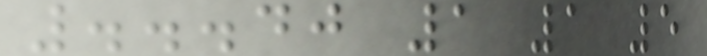...40 1 1 5
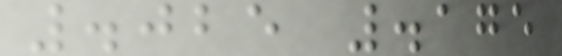.025 .175
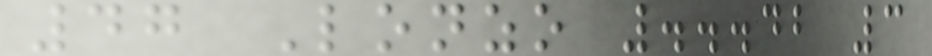47 Lonzo ...42 3
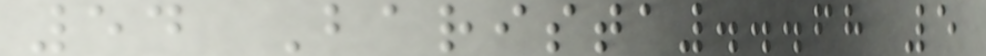54 Barista...68 5
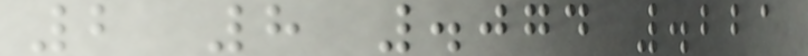2 8 .074 .221
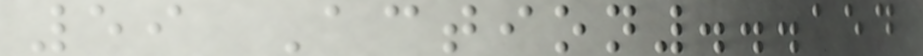59 Action...154
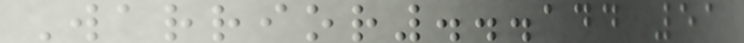Warrior...144 51
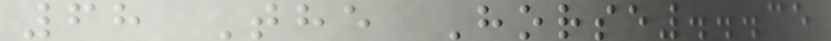68 The Horse...35
